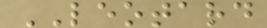LEOTARD
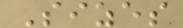Sizes
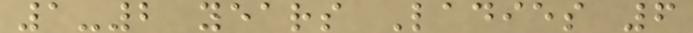1-2 years Ladies 6
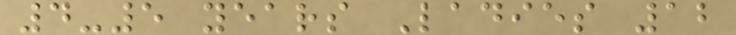4-5 years Ladies 12
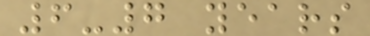6-7 years
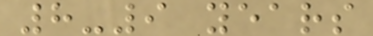8-9 years
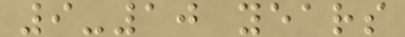9-10 years
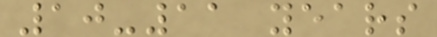10-11 years
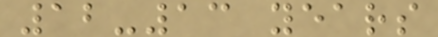12-13 years
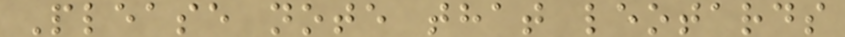Please note that leotards
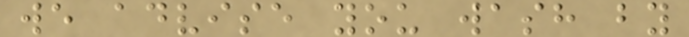we advise you wash by
